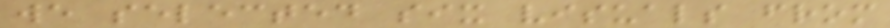we selected six visuals from
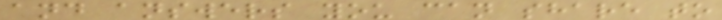and answers you can share to
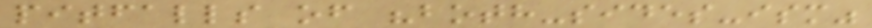pitfalls of "both-sides-ism"
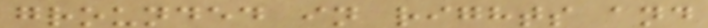grounded in rights and
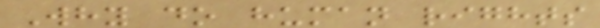Why do human rights
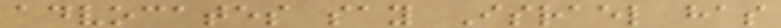advocates say Israel has
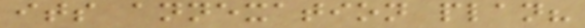its annexation plan?
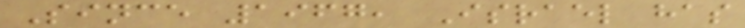Since 1967, Israel has
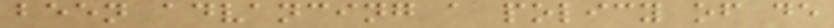been advancing a policy of de
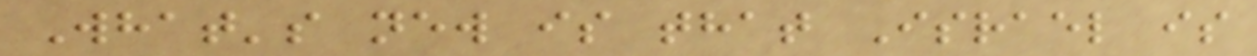What's new is that Israel is
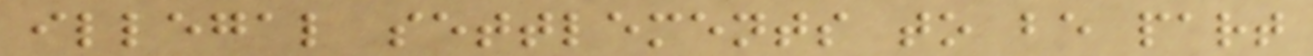illegal settlements to be part
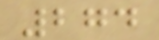274
